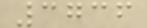3736
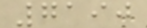7190
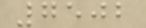7502
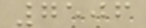7506
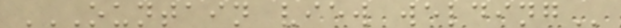OUNTAIN VIEW WELDING
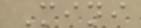Mini
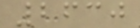2630
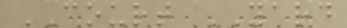COURT YARD
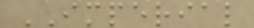IMPERIAL
